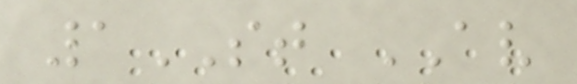1ST AV
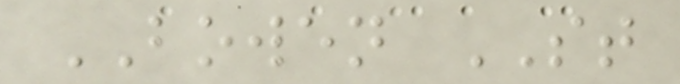BOWEN ST
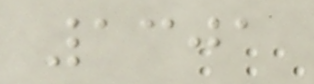1301
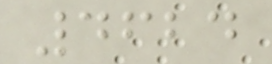4624
